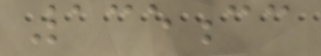135cc
